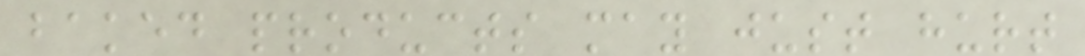baked products may just hurt
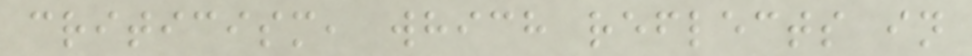criticism, which reflects in
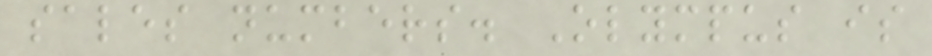sales numbers. Olympus is
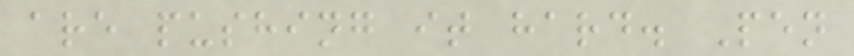are pushing it hard. Pen
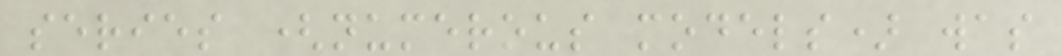series (numerous models) was
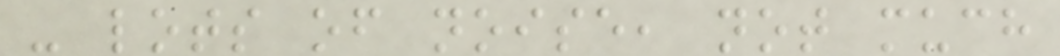- lots of noise, not much
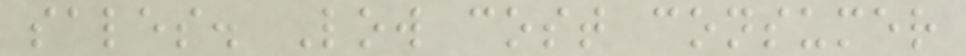sales. Low cost consumer
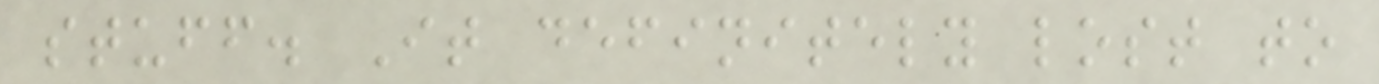stuff. It definitely lost to
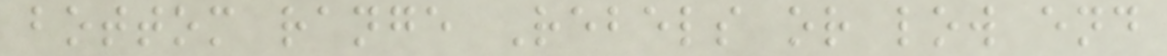bottom range Rebels or low end
